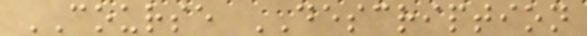COURSE DESCRIPTION
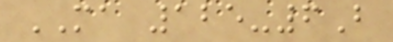MA 125-6B
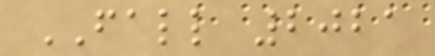FALL 2021
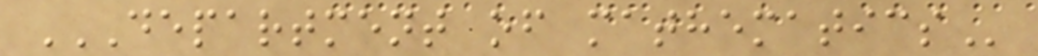DEPARTMENT OF MATHEMATICS
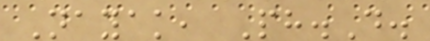Nayak, Ph.D.
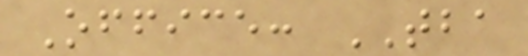Office: TBA
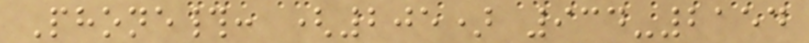Phone#: (205) 934-2154
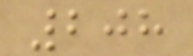208
